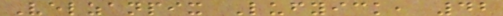Velzanpix Lufyick, 42
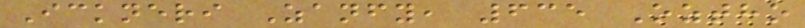Ickneri Zanfy, 635 Oztho
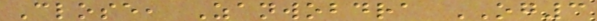Close, Zanwobdra OG3
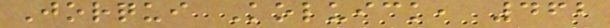Jorqui Koluick, 462
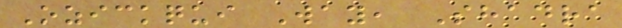Ozickqui Way, Shadra
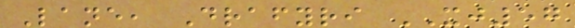Lane, Drafyri XJ57
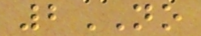2NO
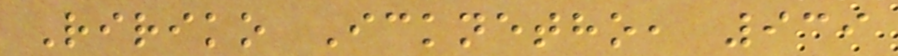Ririko Icknetho, 939
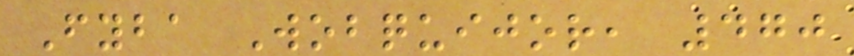Fyba Wobquijor, 470
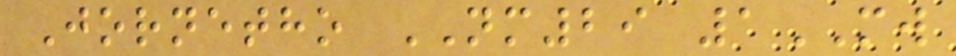Jornetho NM29 1MW
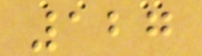127
